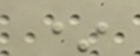*
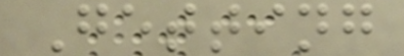Getting
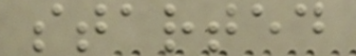started
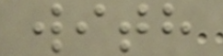with
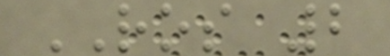ROS 2
